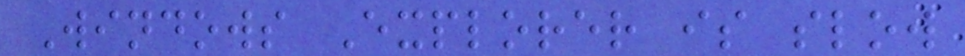Windows Explorer is slow
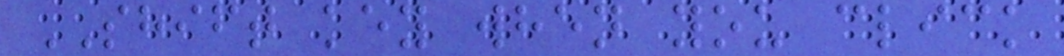SHIFT key when you click
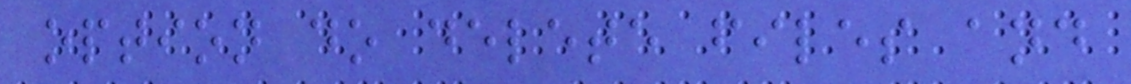option do delete files and
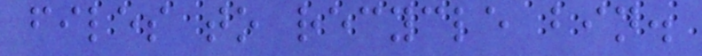files to recycle bin.
